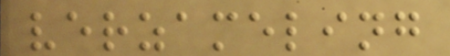verzameling
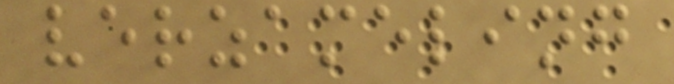verzameling
